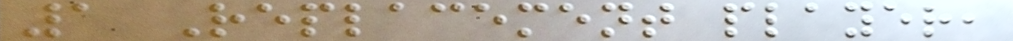1 Replacement player,
